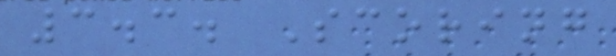3.3. Scoring
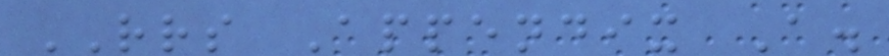RRS Appendix A.
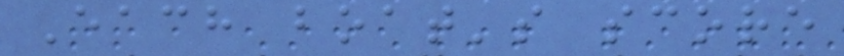Each boat's score
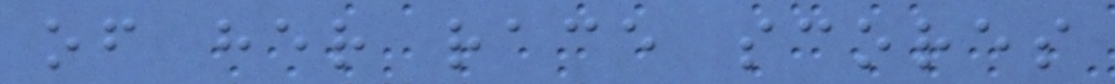of her race scores
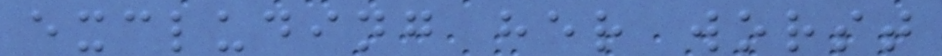excluding her worst
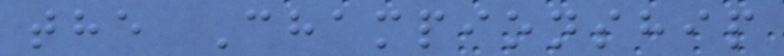the Championship
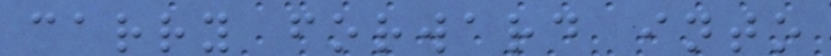carry forward into
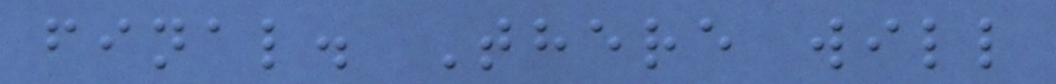final. There will
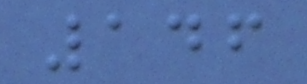146
